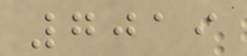7019
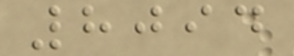8094
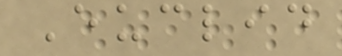Euclid
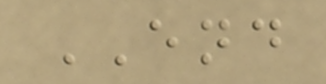END
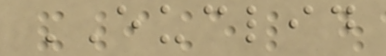EUCLID
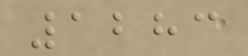1283
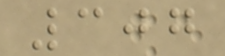307
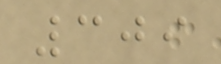309
